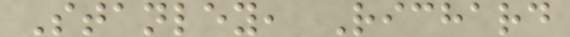Stanley, Richard
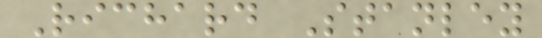Richard Stanley
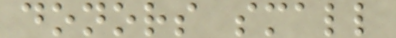donors small
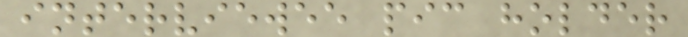interviewee pic holder
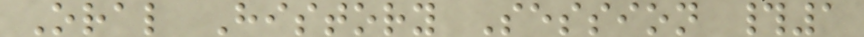Oral History Session #1
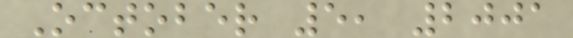October 5, 2001
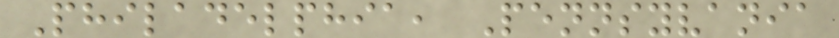Philadelphia, Pennsyvania
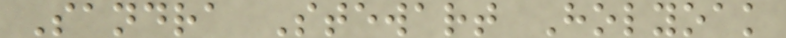Sandra Stewart Holyoak
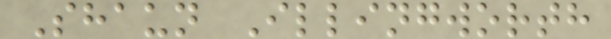Shaun Illingworth
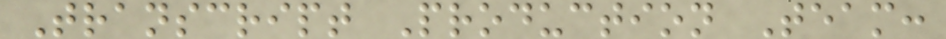Transcript Production Team:
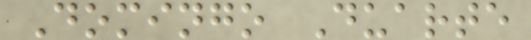Domingo Duarte
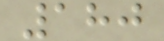180
